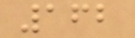162
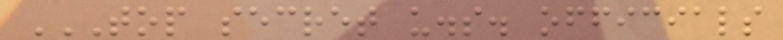TOP SECRET U.S. OFFICIALS
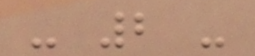- 2 -
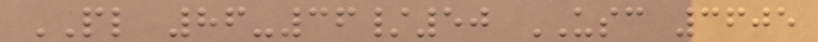PL 86-36/50 USC 3605
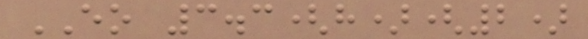EO 3.3(h)(2)
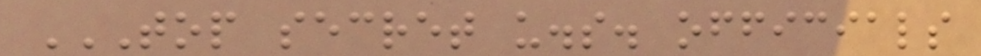TOP SECRET U.S. OFFICIALS
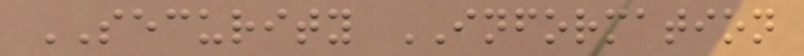SECURITY INFORMATION
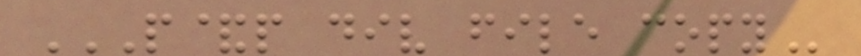P&P DIV FILE COPY
